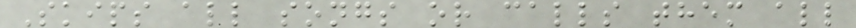Skips all songs or calls them all
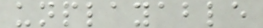unplayable
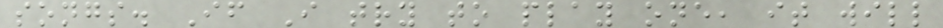songs. If I try to play one, it will
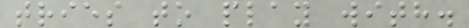tries to play with.
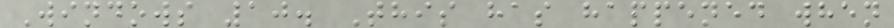Windows 10. This has happened when
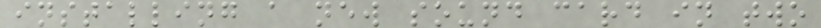installing a new sound card in two
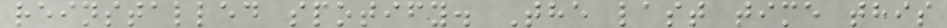reinstalled spotify. The last time this
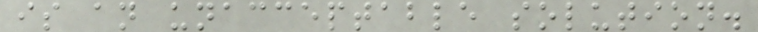is an unacceptable solution.
